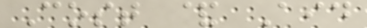Cost & Aid
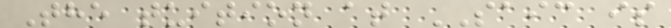The tuition at SAIC is
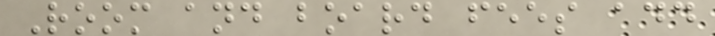Room and board fees add
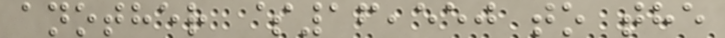another $16,550 to the
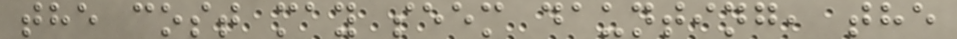the cost may seem daunting, the
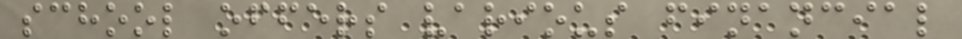school offers various financial
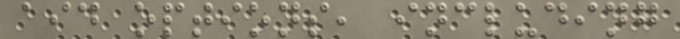aid options, including
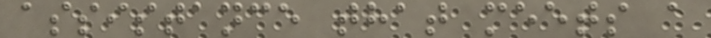assistance that meets a
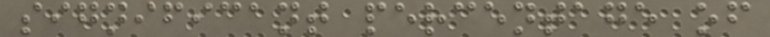significant percentage of
